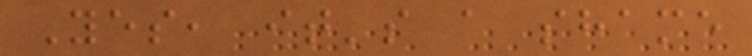Yes, it's a shame
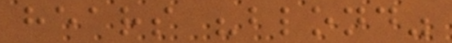hears "blond"
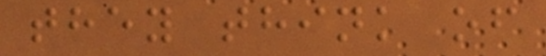they think of
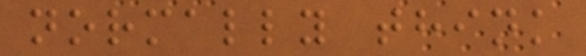normally think
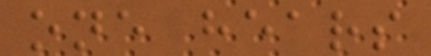one hears
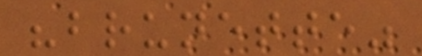"brunette"
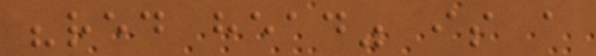"red head" is a
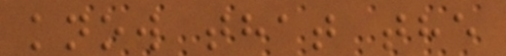know that the
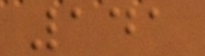141
